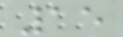15
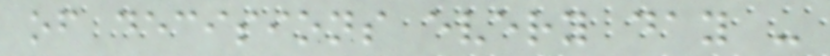of decisions every day -
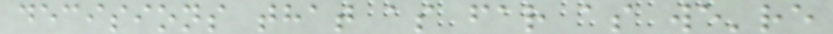decisions that as far as we're
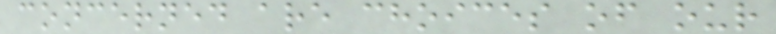concerned are choices of our
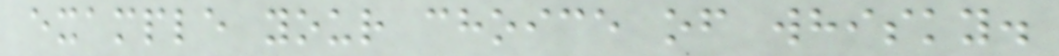example your choice of whisky.
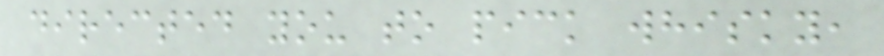directed you to pick whisky,
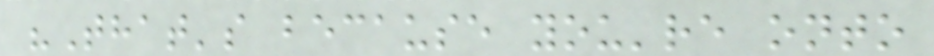"That's because you're onto
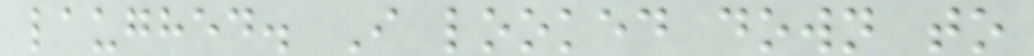laughed. I looked down to
